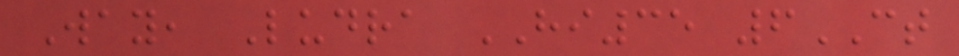Way, Ludra HI35 6CT
